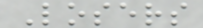Losers
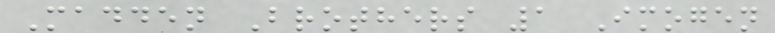Madden Brothers 1 Imogen
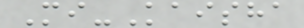Mi-Kaisha
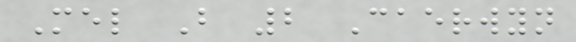Mel B 2 Caerwyn
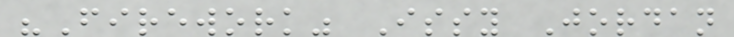"Firework" Issy Jordan
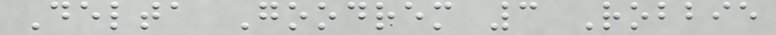Delta Goodrem 3 Robbie
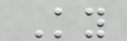Ky
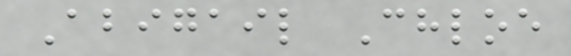Abigail Chloe
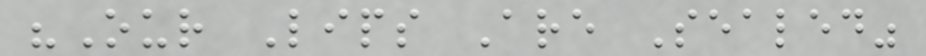"Our Lips Are Sealed"
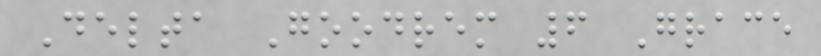Delta Goodrem 6 Grace
